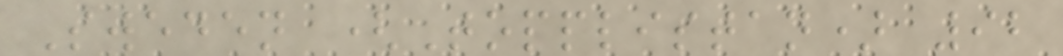Sweden (Topplistan) 92
